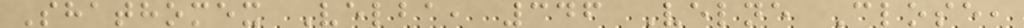Shathomex Velba, 346 Velne Close,
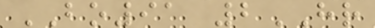BO91 2HR
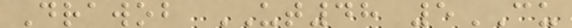Drawob UT48 5CU
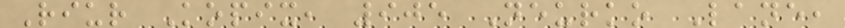Riur Kopix, 905 Neurko Lane,
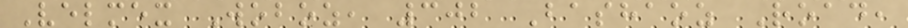Velmex Woboz, 302 Bashaoz Road,
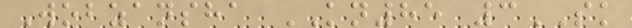Wobzansha KN85 3SK
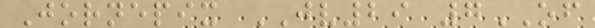Jornepix JV29 7OF
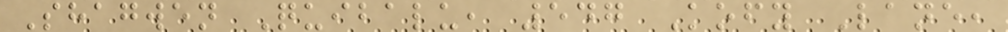Shagwen Quibalu, 547 Kofy Lane,
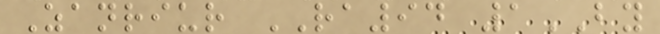Zanriur RA94 1BY
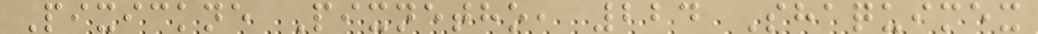Pixickne Pixnetho, 224 Shaquimex
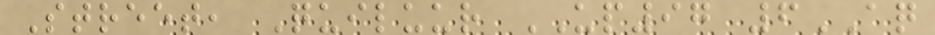Street, Quiluur UP97 6AQ
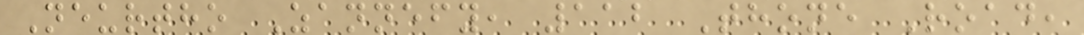Neurtho Zannefy, 112 Thone Road,
